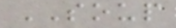SOUP
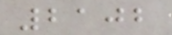2102
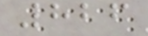826
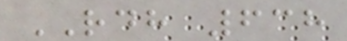RDH 638
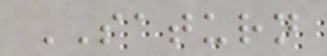SATURN
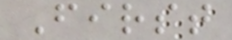First
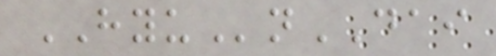HYUnDAI
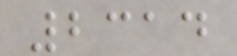2314
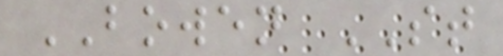BOWEN ST
